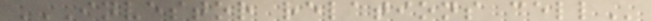INVESTOR RELATIONS CELL
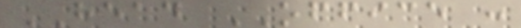HEAD OFFICE :
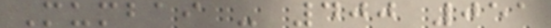Mumbai - 400 051
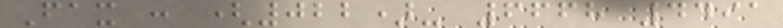Fax : (022)- 6668 4491
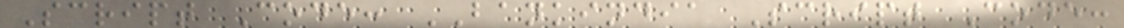Script Code: BANKINDIA Script Code:
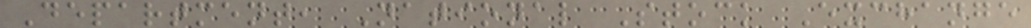Department, National Stock Exchange
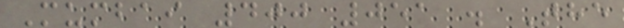Mumbai 400 051 . The
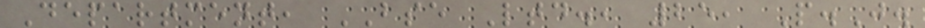Department, BSE Ltd., 25, P.J.
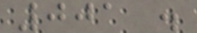001 .
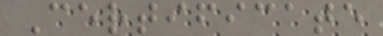Certificate
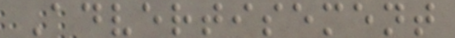Advertisement
